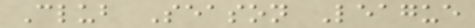Club Season League
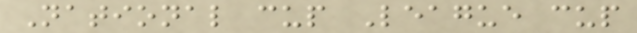National cup League cup
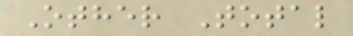Other Total
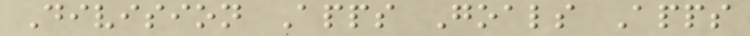Division Apps Goals Apps
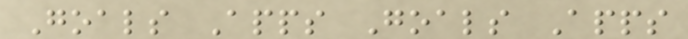Goals Apps Goals Apps
